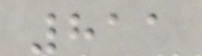811
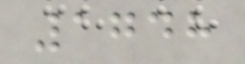1748
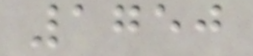1750
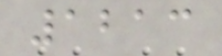1213
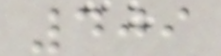409
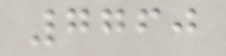7760
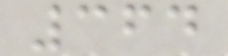364
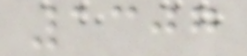1307
